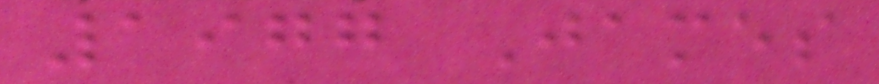1977 James
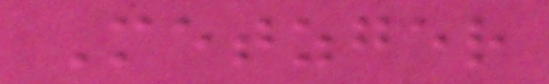Metzger
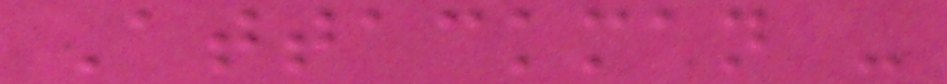Attackman -
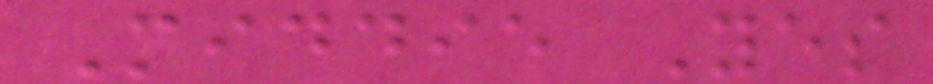Middie Yes
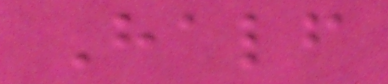Half
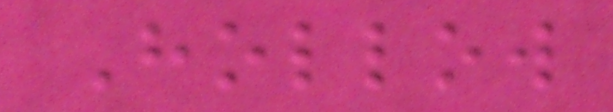Hollow
